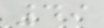49
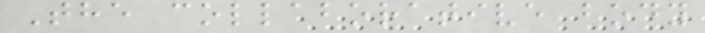The collaborative body
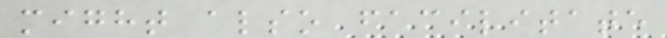might also facilitate
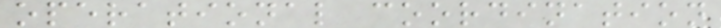operational coordination
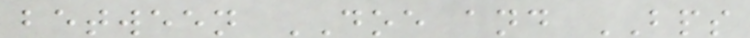between DOE and BPS
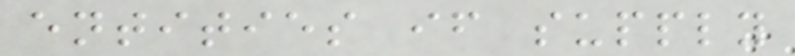entities if supply
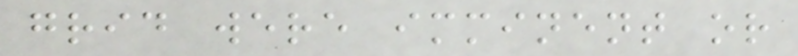grid were imminent or
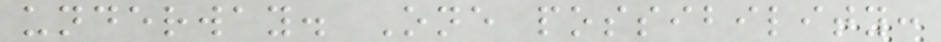underway. One possibility:
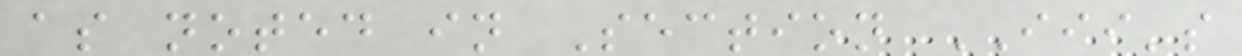as noted in Section III's
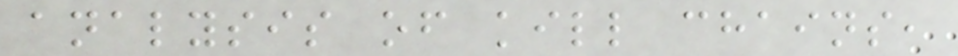analysis of kill chains,
